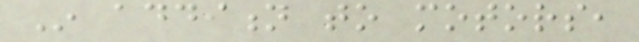In addition to motors,
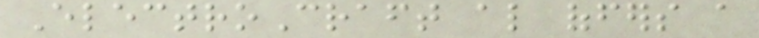ElectroCraft also offers a
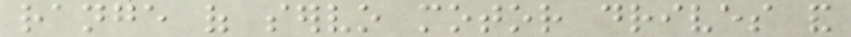range of servo motor drives and
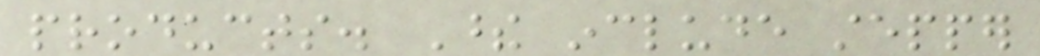products. These include stepper
